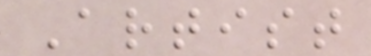Artist
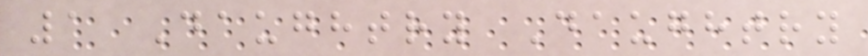1 Daughtry Daughtry
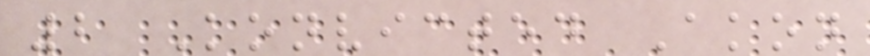2 Konvicted Akon
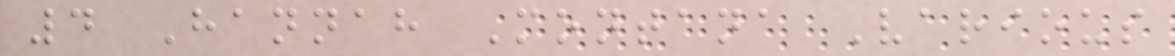4 Hannah Montana Various
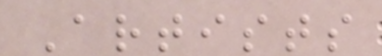Artists
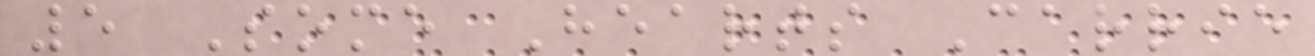5 Some Hearts Carrie
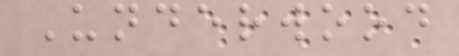Underwood
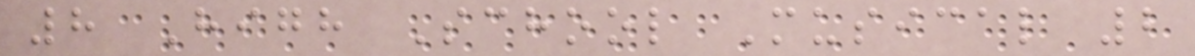8 High School Musical 2
